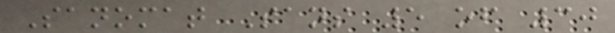Sanomat Sans 5 of 30
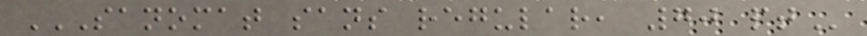SANOMAT SANS REGULAR, 70 PT
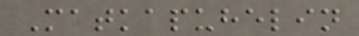Matkapuhelin
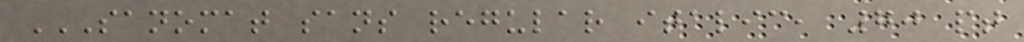SANOMAT SANS REGULAR ITALIC, 70 PT
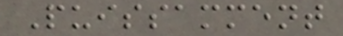Puissamment
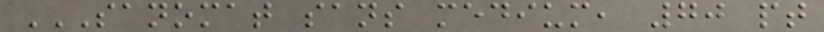SANOMAT SANS MEDIUM, 70 PT
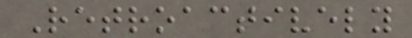Retroactively
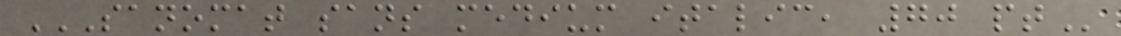SANOMAT SANS MEDIUM ITALIC, 70 PT
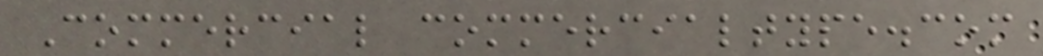Commercial commercialtype.com
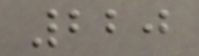220
